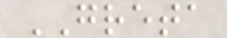GRETA
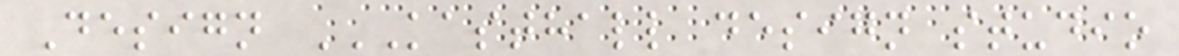Design KASTHALL DESIGN STUDIO
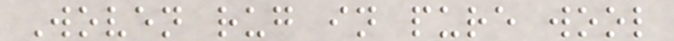Woven rug in pure wool
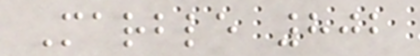Marble 802
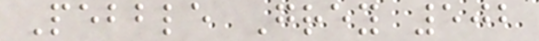Pebble Grey 502
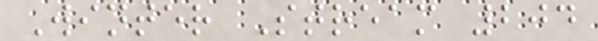Winter Stream 204
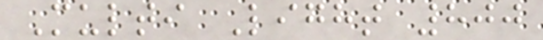Multi Light 800
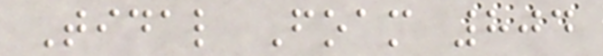Tidal Foam 804
